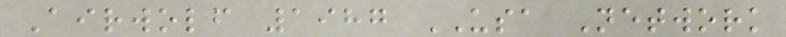Airwolf 1987 USA Network
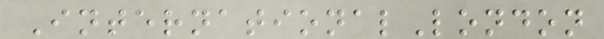InternationalLondon
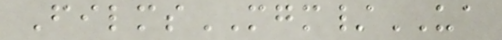FilmsMGM/UA
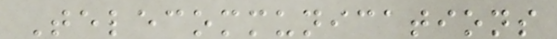Telecommunications
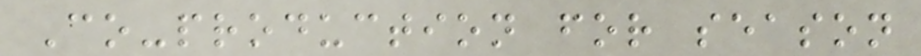Co-production for season
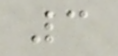3
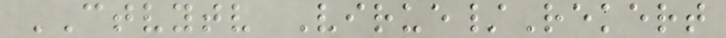CTVYTV Virue/Rekert
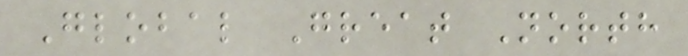Global Great North
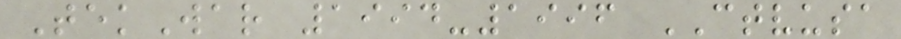TekWar 1994-1996 CTVUSA
